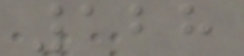128
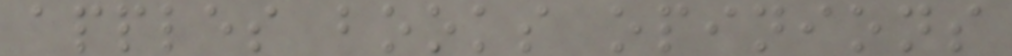apples books opinions
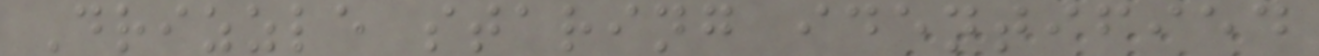Drizzle staring identified
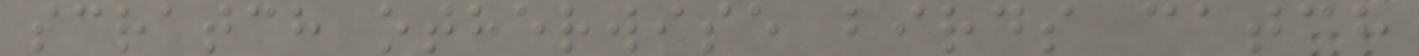scratch otherwise birds catch
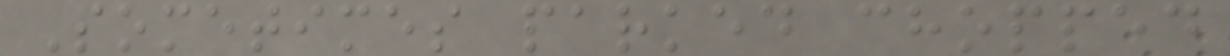Sometimes parked chopped
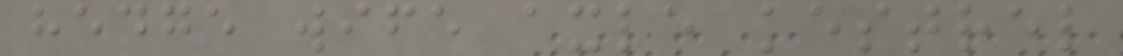hedge wife axle kestrel
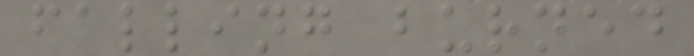falling burned
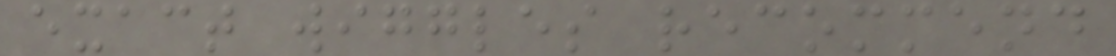exact wiggles recommend
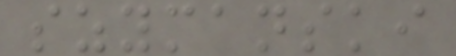szymanski
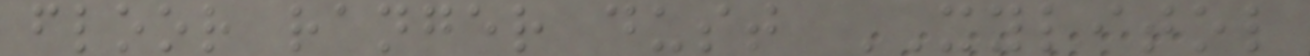floor ranger dust XYLITOL
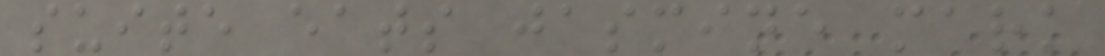suite eats jasmine mark
